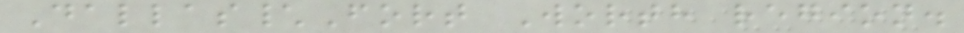Dallas\Fort Worth region.
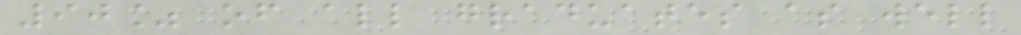90% of all graduates as well
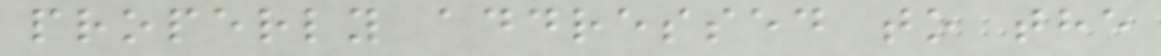properly addressed to the
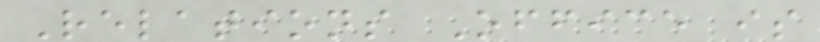Relations Office is
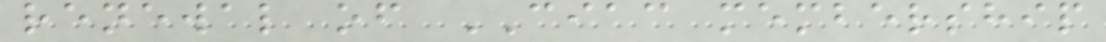renewal of CIAC membership
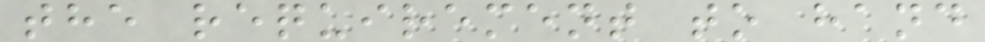the requirement to hand
